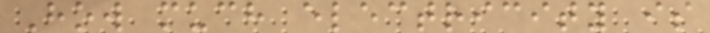How much electricity is
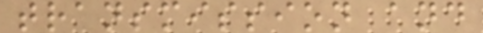transmission and
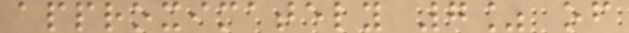approximately 7% of
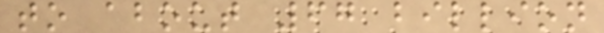to about 67 billion
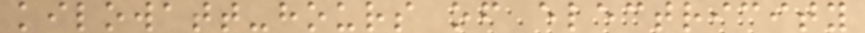kilowatt-hours of electricity
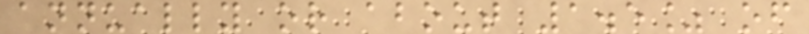annually or about 1.5% of
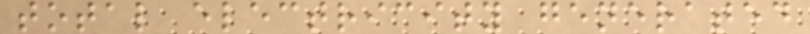total electricity generated
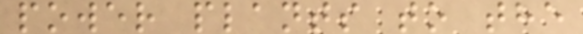power plants to the
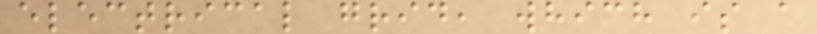electrical grid, which is a
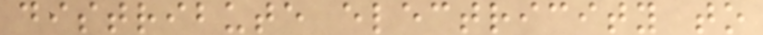distribute electricity to
